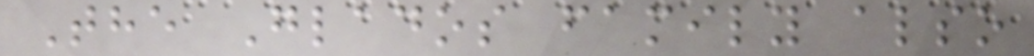The Glados family also
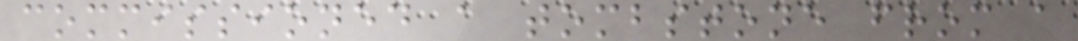commissioned a tombstone from a
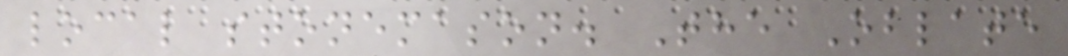local stonemason. The Oblate
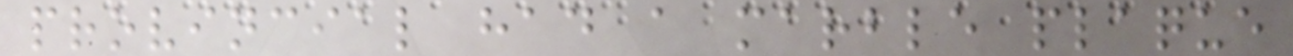provincial had a marble plaque
